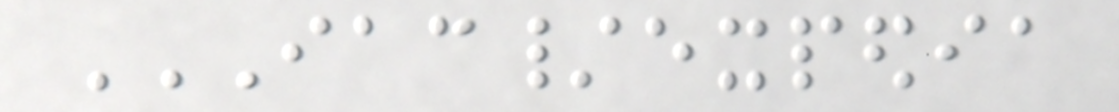IAC/EXPEDIA
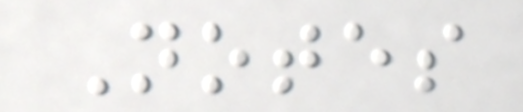Notes
